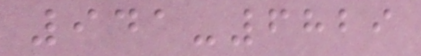941-6829
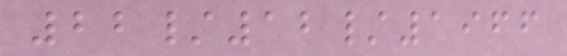22/12/1966
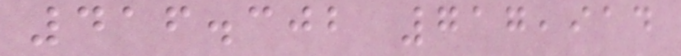416.302 717,914
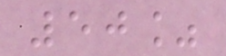50%
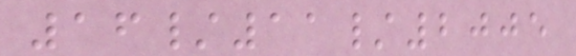16/11/2005
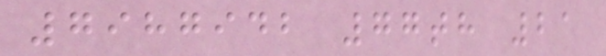7987942 77th 21
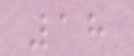18
